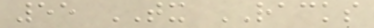55 TX RACKS
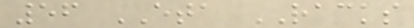56 ETA RACKS
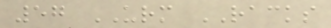57 URM RACKS
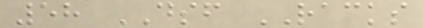58 DSF RACKS
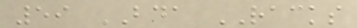59 BDA RACKS
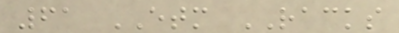61 ETM RACKS
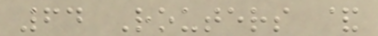64 Routers &
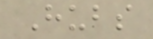Hubs
